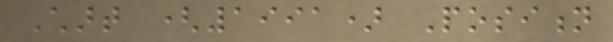Chart (1991) Position
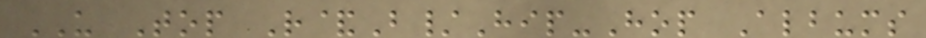US Top R&B/Hip-Hop Albums
